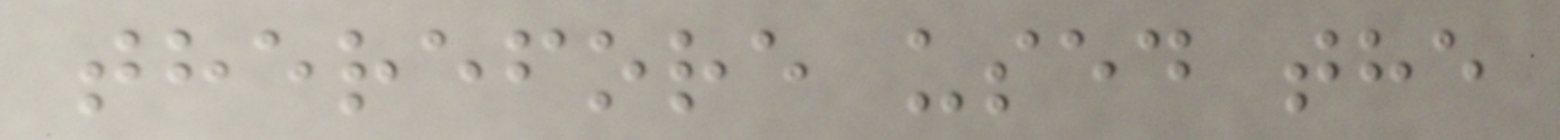therefore used the
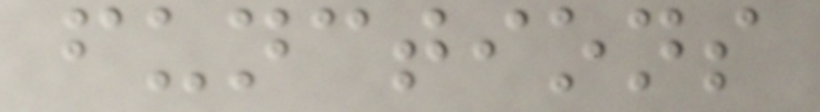functions
